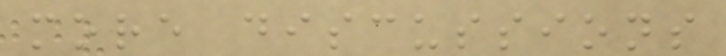more discussions
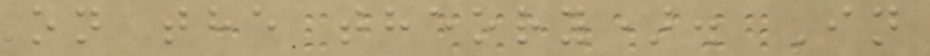on the theory). In
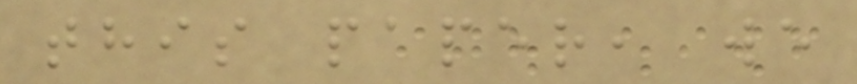this paper, we
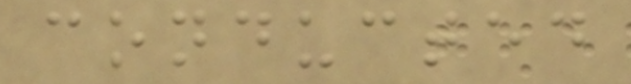conducted
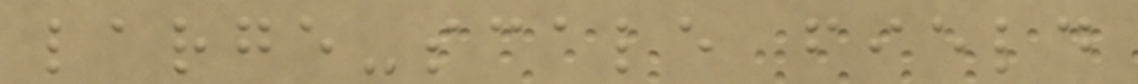large-scale field
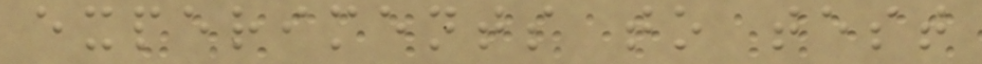experiments to test
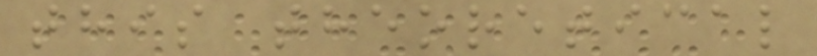this theoretical
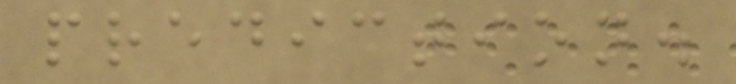prediction.
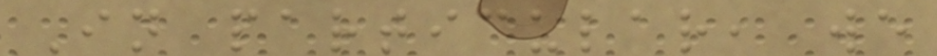In particular, we
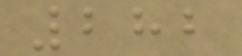282
